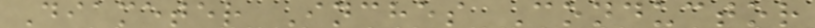Diameter Inches Conductor
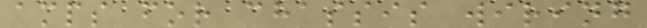amps for chassis wiring
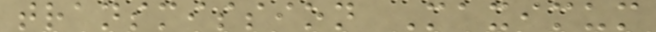transmission Maximum
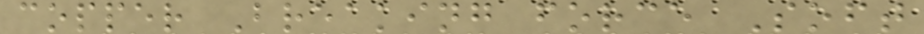copper Breaking force Soft
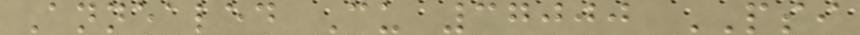Annealed Cu 37000 PSI
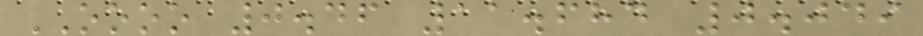OOOO 0.46 11.684 0.049
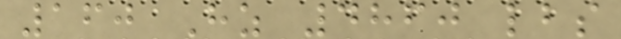160 Hz 4860 lbs
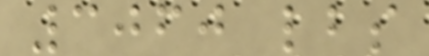3060 lbs
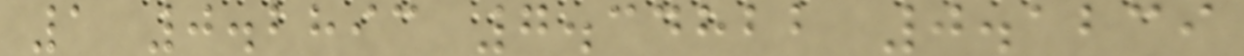1 0.2893 7.34822 0.1239
